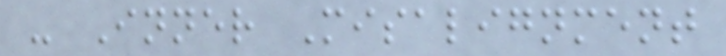- Inner Misalignment
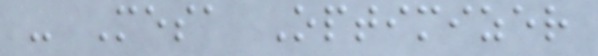- Mesa Optimizer
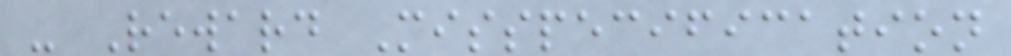- Reward Misspecification
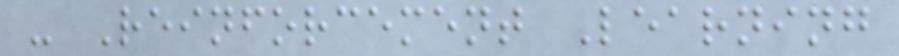- Reinforcement Learning
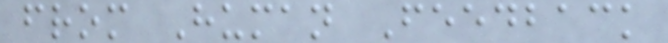from Human Feedback
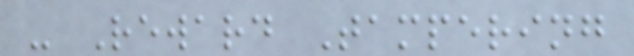- Reward Tampering
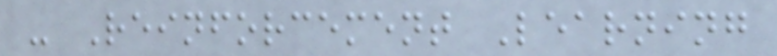- Reinforcement Learning
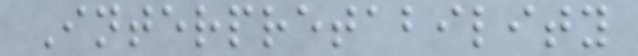Interpretability
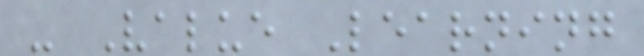- Value Learning
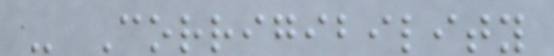- Corrigibility
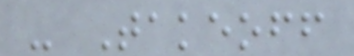- Takeoff
